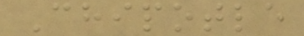Chipotle
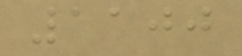1100
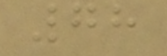78
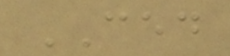CED
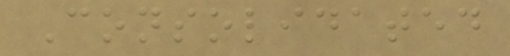Consolidated
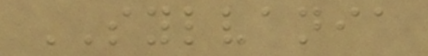SYLVANIA
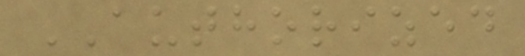AUTHORIZED
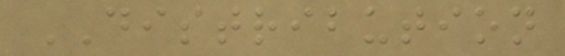DISTRIBUTION
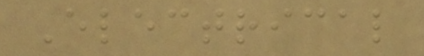Electrical
